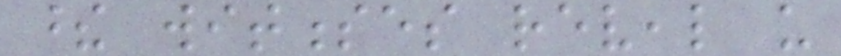these witnesses reveal us
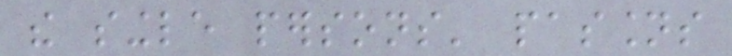the single persons' passions
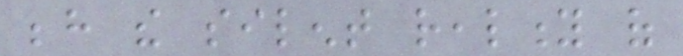behind the silent reality of
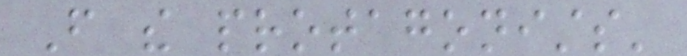From the protagonists'
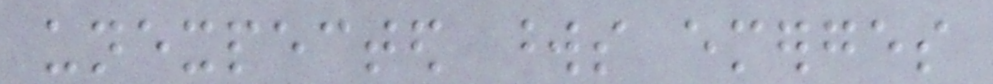unexpected words emerges
